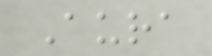Aura
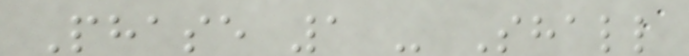Phase 1 - Shall
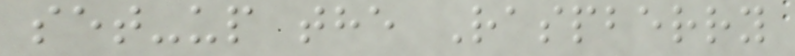set-up the Raspberry
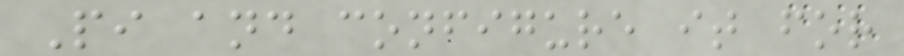Pi and configure it for
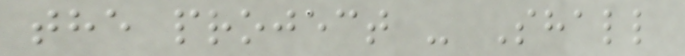the project - Shall
